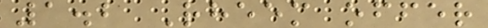1.2 Rheem offer
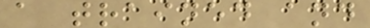a trained and
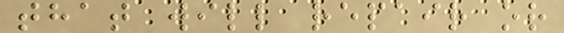that will repair or
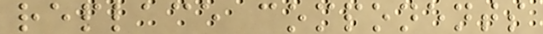replace components
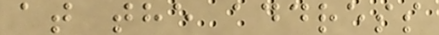at the address
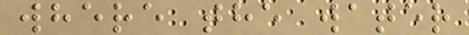where the water
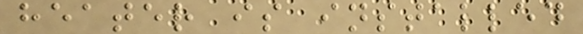heater is installed
